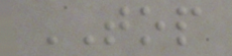TOP
